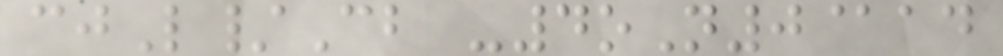cjL/Cb -4oN0@ad
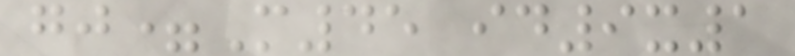gj=M45 id9x1
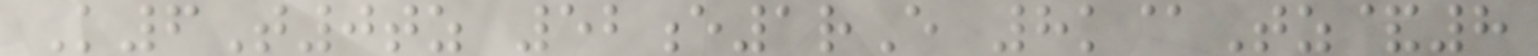K6T0tz 52e1rE 8k@Tz&8
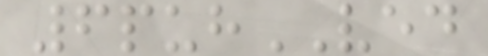6puhVED
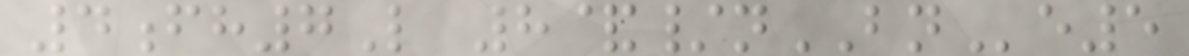4fh7L 8&/nBNe5
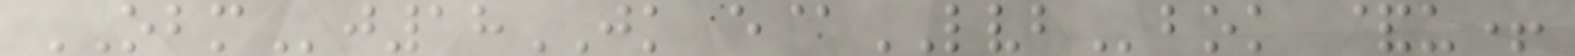OBMj18JK e@LVBbok &u+
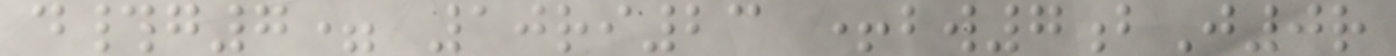d#g7= 10ri23 +bw7bJ0r
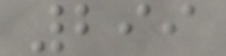299
